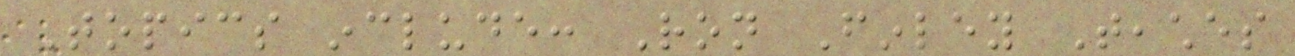Topics include: Ron Finley Teaches
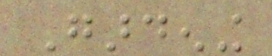Gardening
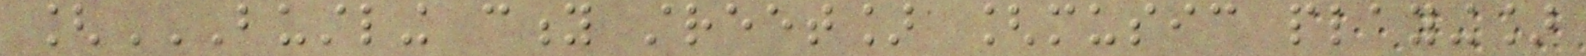[BUSTLING CITY STREET] [MUSIC PLAYING]
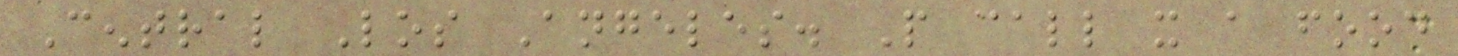Central Los Angeles. People call it a food
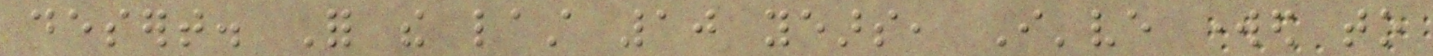desert. For the last 10 years, I've worked to
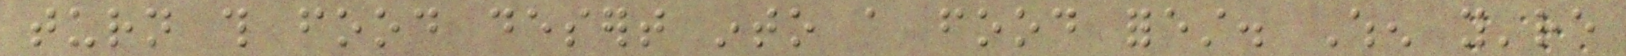turn this food desert into a food forest. When you're
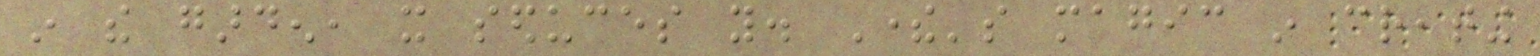in the garden, it seduces you. There's magic in creating
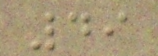49
